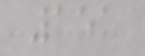151
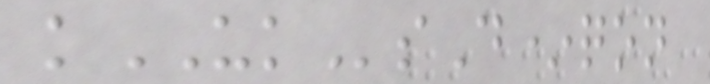kUKsD*qon
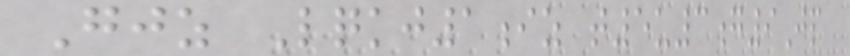Gjz Lqkj1iz t5u3g9Jp
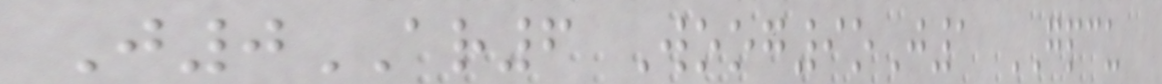J0AR6 Woog9oJ1 GPCU
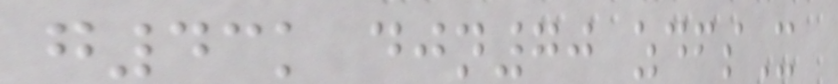g43k djn70 zdfsX
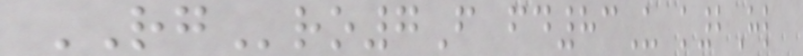RGro7F fd83U k2Hl
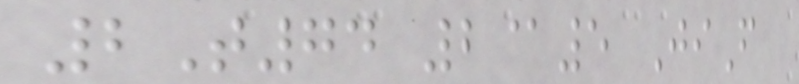2T74 2@5 JiF
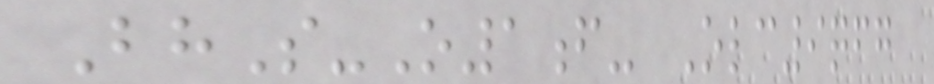BhS-O1f- Olc9qfg
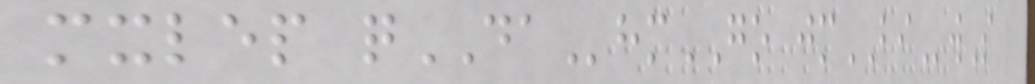mxlep qDAhmGO jmBIwS
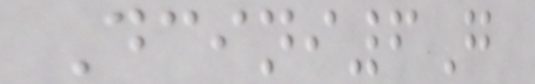Dcini6G
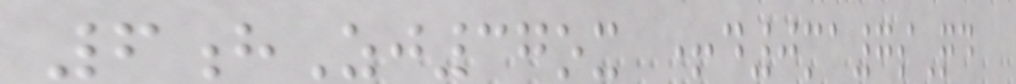6hZj37ox +d0ma7sQd
